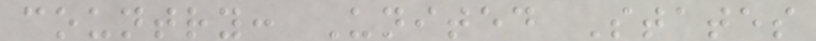country: United States
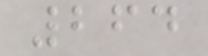264
